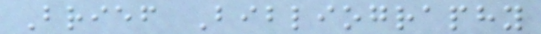Brief Bibliography
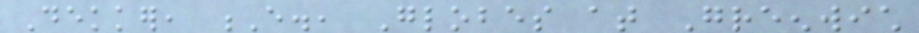Dekker, E., Globes at Greenwich
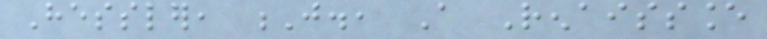Hessler, J., A Renaissance
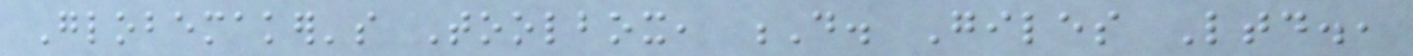Globemaker's Toolbox, D. Giles Ltd.,
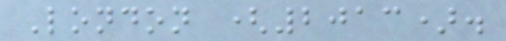London (2013).
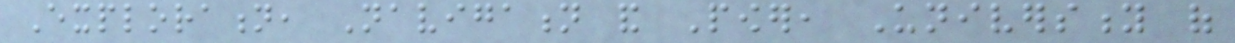Exploration, Navigation and Power, University of
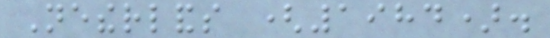Netherlands (1984).
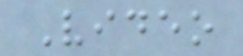Video
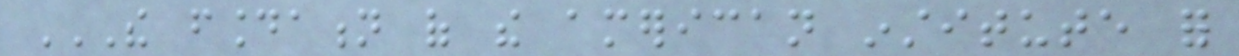THE FOUNDATION OF THE AMERICAN INSTITUTE FOR
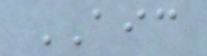AIC
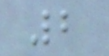2
